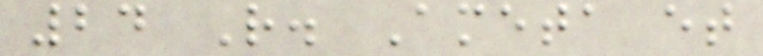24 R. Ameta et
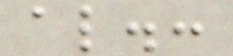al.:
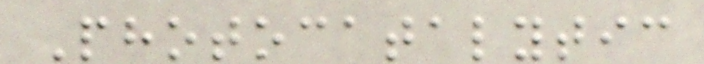Photocatalytic
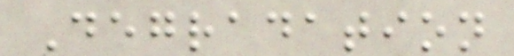Degradation
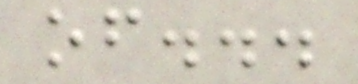of...
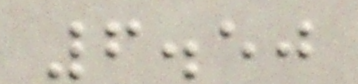6.50
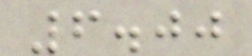6.00
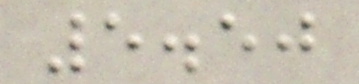5.50
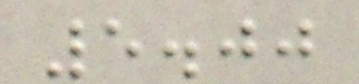5.00
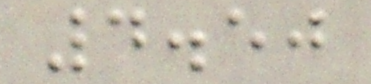4.50
